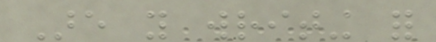Are you writing for
